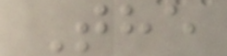The
